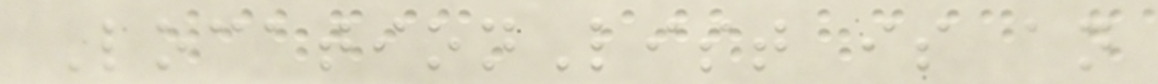LocationList is an
